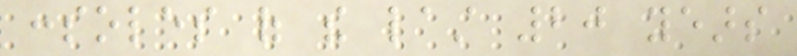consoles of the last 20 years
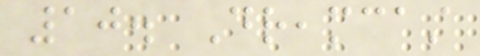10. Dreamcast
